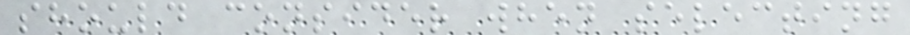should consider when selecting
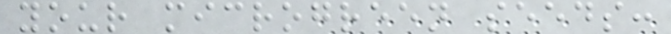your microgreen seeds:
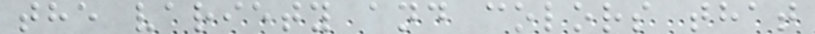the variety and colors that
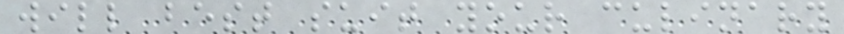will best suit your culinary
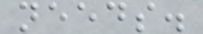needs.
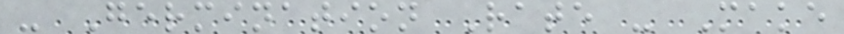- Germination Rate - Make
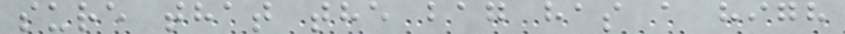sure that the bag has a high
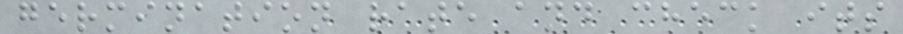germination rate and check its
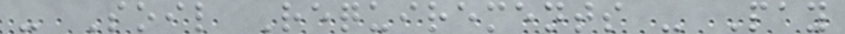- Soil Requirements - Pay
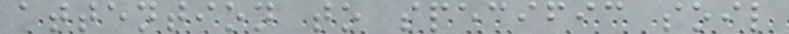attention to specific soil
